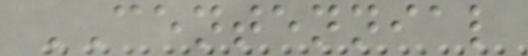CENTENNIAL
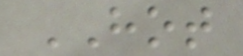HOT
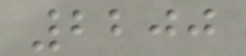2200
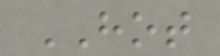HOT
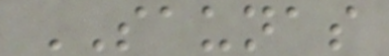SAUNAS
